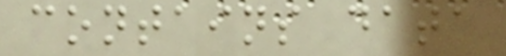contains data
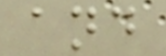and
